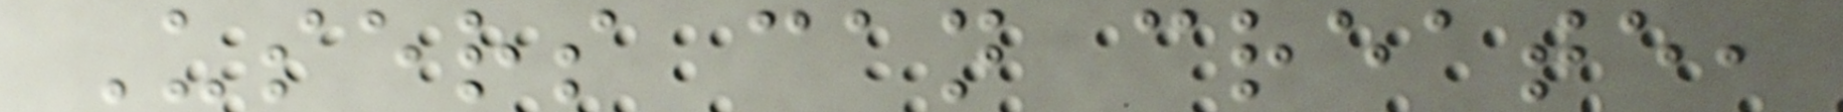Users can create,
